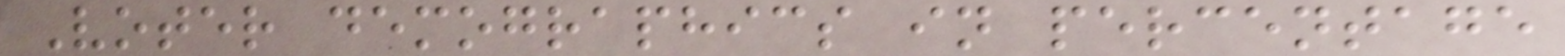Voter demographics in percentage
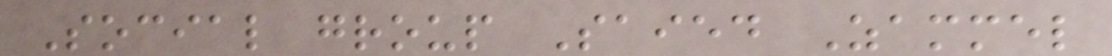Social group Saied Zammel
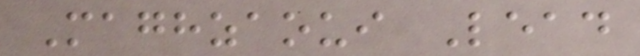Maghzaoui Lead
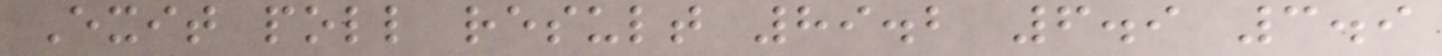Exit poll result 89.2 6.9 3.9
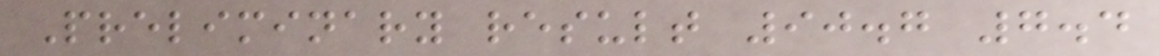Preliminary result 90.7 7.4
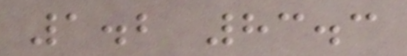1.2 83.3
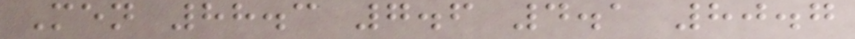Men 88.3 7.6 4.1 80.7
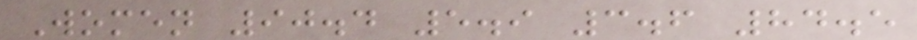Women 90.4 5.9 3.6 84.5
